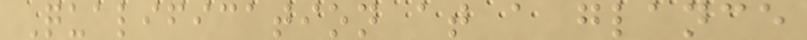Qualification at a glance
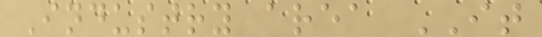Industry area IT
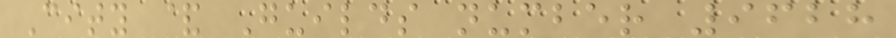City & Guilds number 9628
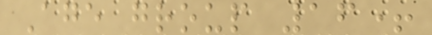Age group 16+
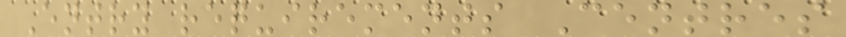Entry requirements Centres
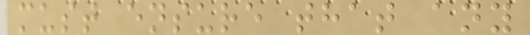must ensure that any
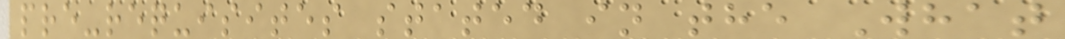pre-requisites stated in the What
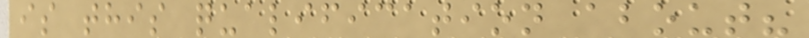is this qualification about?
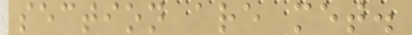section are met.
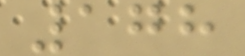178
